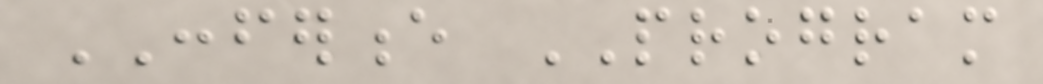CONFERENCE PROGRAM
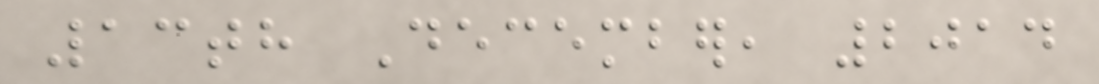13th December, 2014
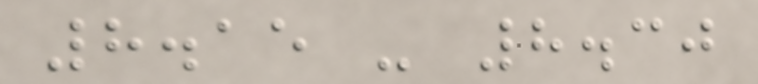8.15 - 8.30
